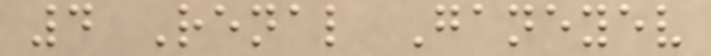4 Renal Ganeyev
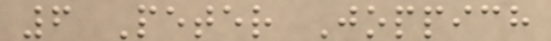6 Peter Joppich
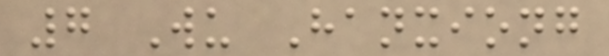7 Wu Hanxiong
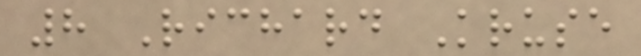8 Richard Kruse
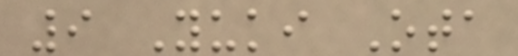9 Yuki Ota
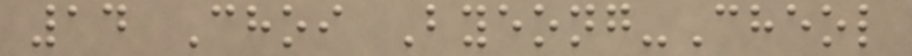14 Choi Byeong-Cheol
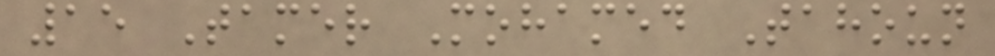15 Tamer Mohamed Tahoun
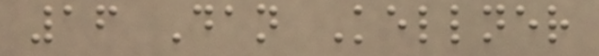16 Dan Kellner
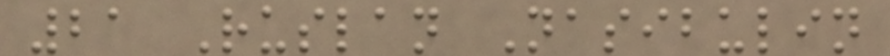21 Ruslan Nasibulin
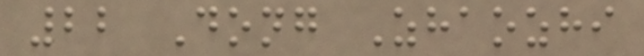22 Dong Zhaozhi
